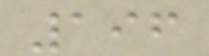196
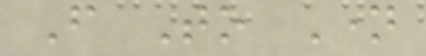From To Name
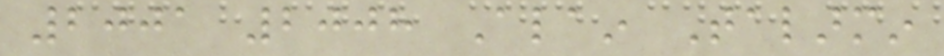2001 2008 Alain Talarmin
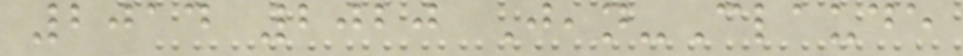2014 2020 Jean-Claude
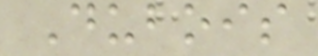Dubois
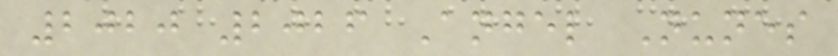2020 2026 Angel Nunes
